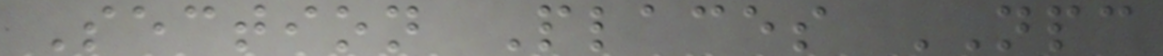Section Places NPC
